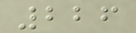226
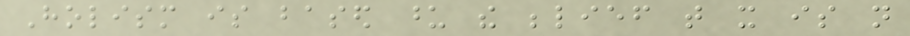Holism is based upon the belief that it is not
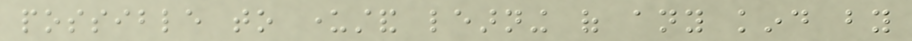possible to understand learning of any kind by
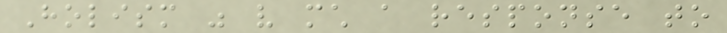Holism was very much a response to
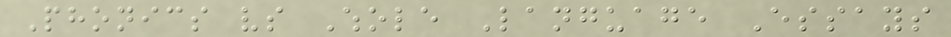Phonics vs Whole Language Essays
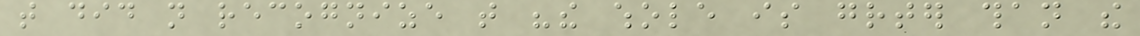that did not recognize that "the whole is greater than the
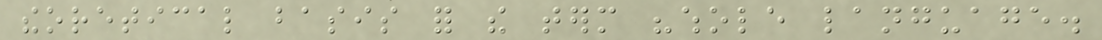theoretical basis for the term "whole language.
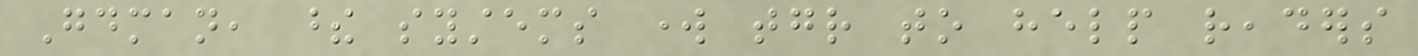Goodman, these systems work together to help readers
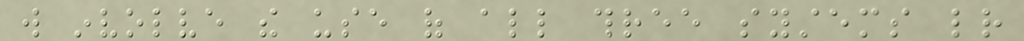will involve the use of all three systems letter
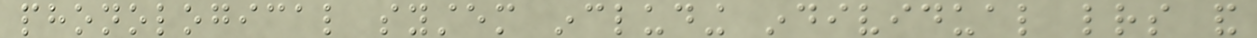phonological system including individual letters and
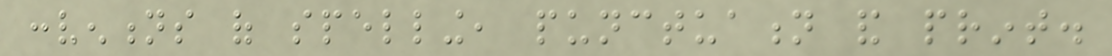conventions of spelling, punctuation and print.
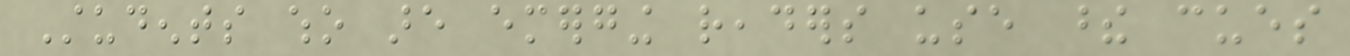Students who are emerging readers use these cues
